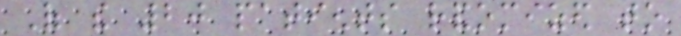Of the 20 patients randomized to
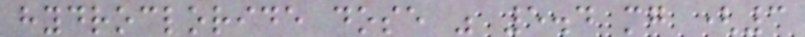hydrocloride dose was 5.4 mg (3
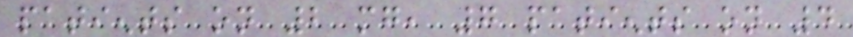patients on 2 mg, 7 patients on 4
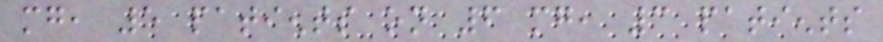mg, 5 patients on 6 mg, 3 patients
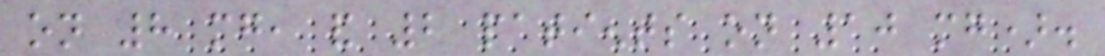on 8 mg, and 2 patients on 10 mg).
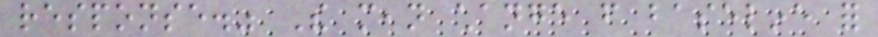response." The mean change from baseline for
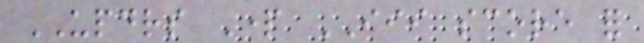UPDRS Part III score for
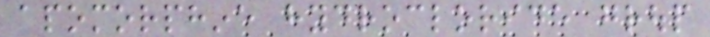apomorphine hydrocloride group
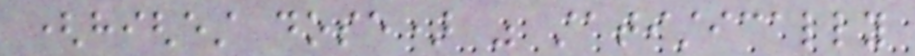(highest dose) was statistically
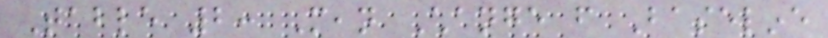Table 2: Mean Change from Baseline
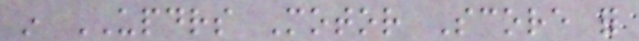in UPDRS Motor Score for
